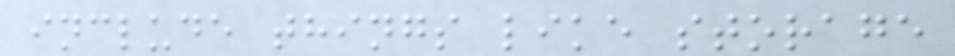include things like storage
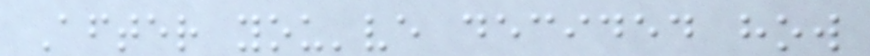After you've decided how
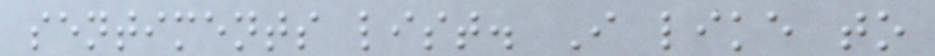sentiments list. I like to
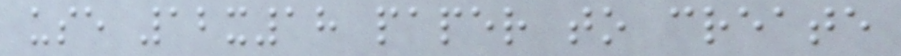use 12x18 paper to create
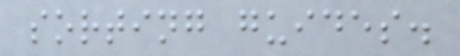sorting guides.
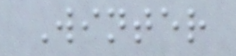Winter
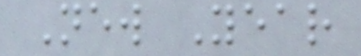New Year
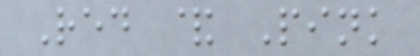Red & Pink
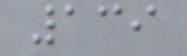139
